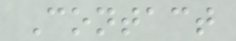Contact
